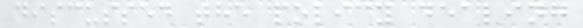discussed the policy dealing
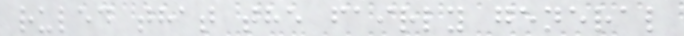ruled that the fairly general
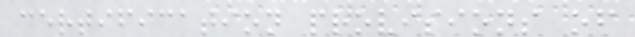certification provisions of
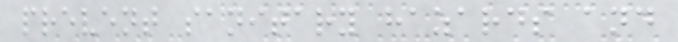prevent sanitary hazards and
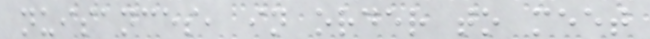nuisances, in order to meet
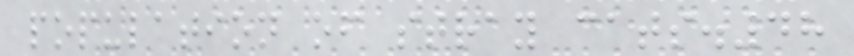population of stray cats.48
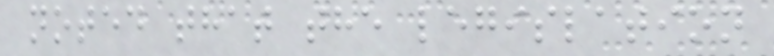noted that the legislation
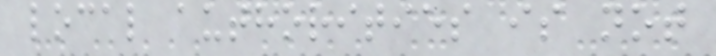local authorities is not
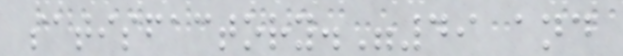satisfactory."49 and
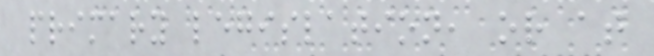primary legislation, or at
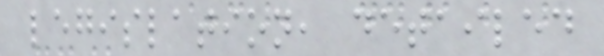legislation, detailed
